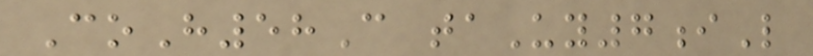CoH58C taUy7iL
